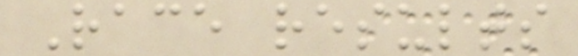Race results
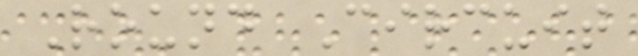Round Circuit
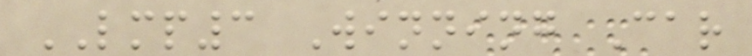LMP3 Winning Car
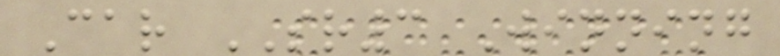Car SR3 Winning
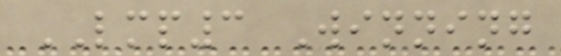LMP3 Winning
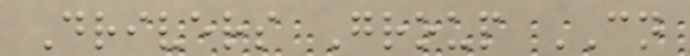Drivers Group CN
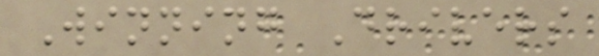Winning Drivers
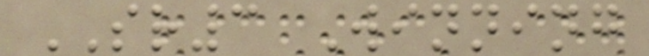SR3 Winning
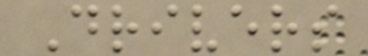Drivers
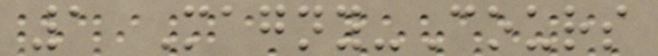1 Magny-Cours
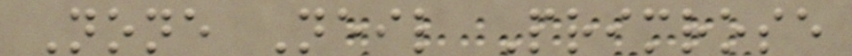None Neil Primrose
